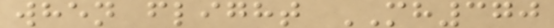when flight MH370
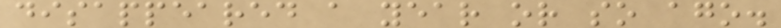disappeared a year or so ago.
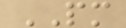PM
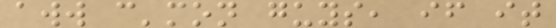aww c'mon guys, if it
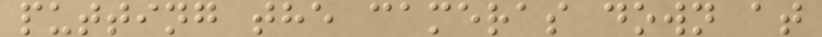putting the cameras down at
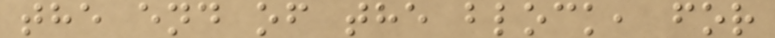the end of the block, for
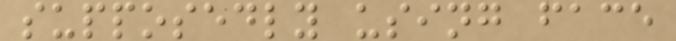supposedly using face
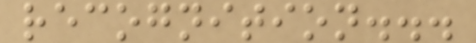recognition...
